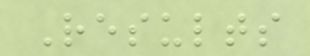Results
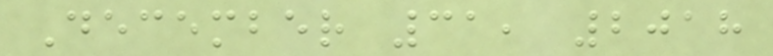December 31, 2018
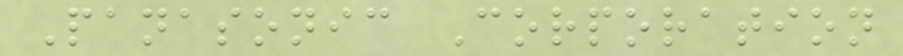Panasonic Corporation
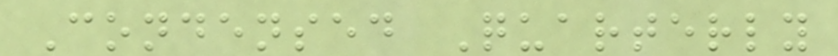Condensed Quarterly
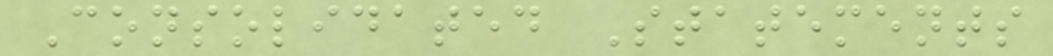Consolidated Statements
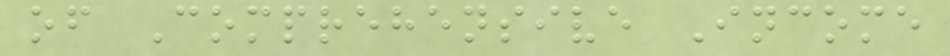of Comprehensive Income
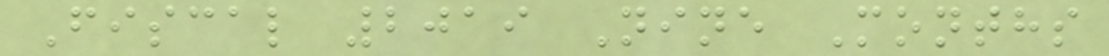Fiscal 2019 Nine Months
